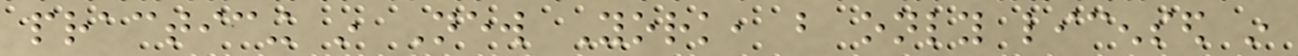practicing in New York, but only licensed in
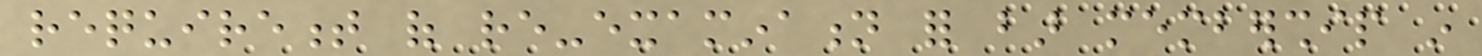requirement of re-examination for bar membership in
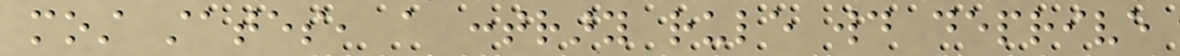most states, a contrary rule would deprive
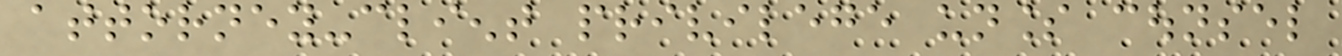attorney-client privilege unless counsel
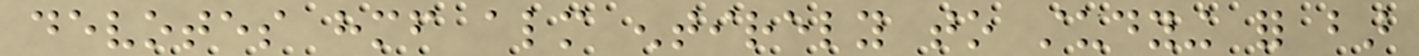devotes himself almost entirely to studying for bar
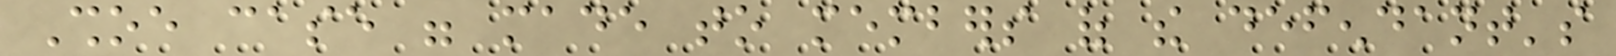Shoe case were made to members of the defendant's
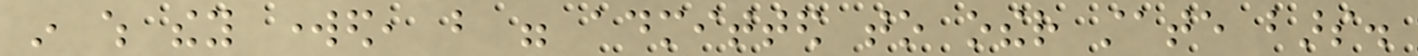in which they worked, but were admitted to other state bars.
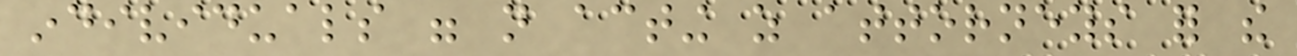individuals were not acting as attorneys for the
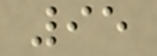95
